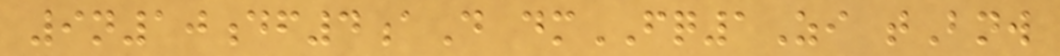9n10df4aD dmFQ1Zi tBnw
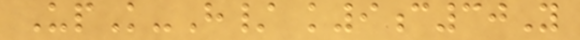UpK-H/ k9c30Y
